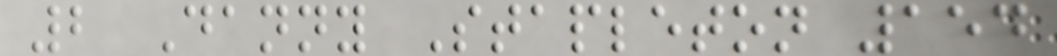2 Danny Stapleton 154
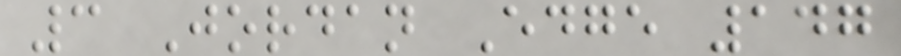3 Jordan Edge 147
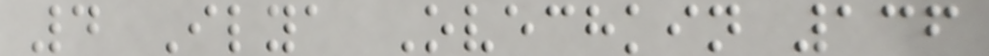4 Ilya Ovechkin 136
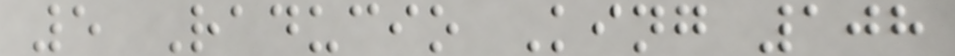5 Raducio King 108
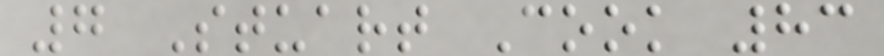7 Stuart Cook 83
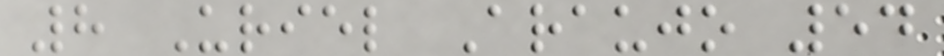8 Uriel Araujo 54
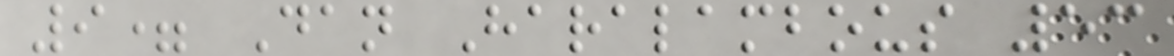9= Dan Haralambous 53
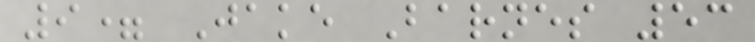9= Jake Barnes 53
